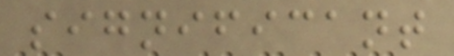significant
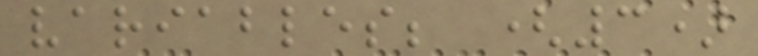variables; (3)
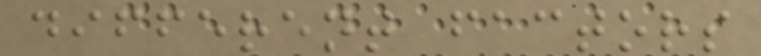different factors
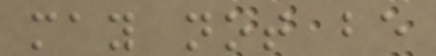may not be
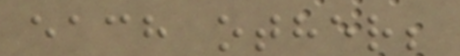each other;
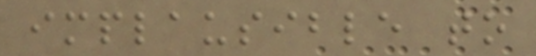implausible to
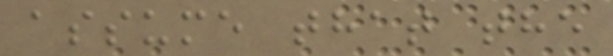assume that the
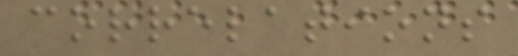correlations
